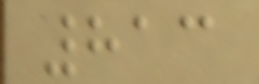813
